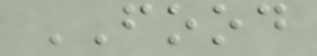FOOD
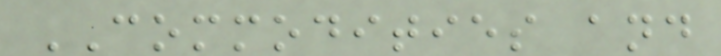COMMODITIES and
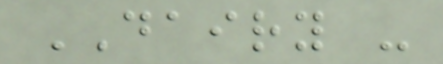DAIRY -
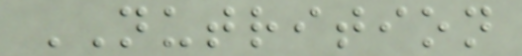NUTRITION
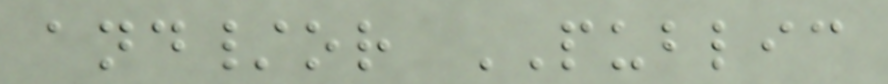and/or PUBLIC
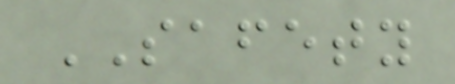SAFETY
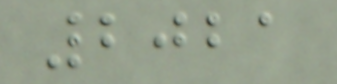2021
